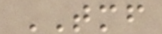TMF
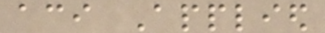aci Applied
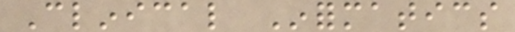Clinical Informatics
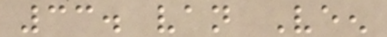33. van Veen
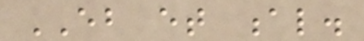EB et al.
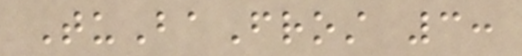TuBaFrost 3:
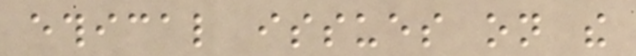ethical issues on the
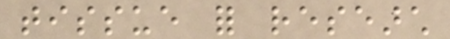tissue for research
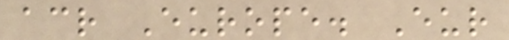across Europe. Eur
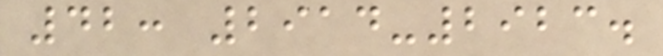42: 2914-2923.
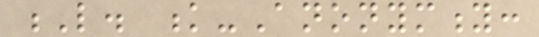L. k-Anonymity:
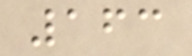163
